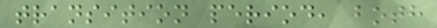transition period, both
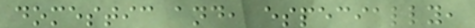domestic and, especially,
